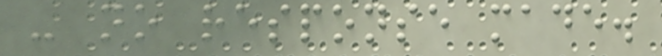- no response made.
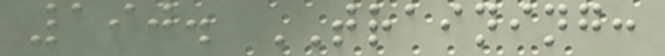190. TRAINING:
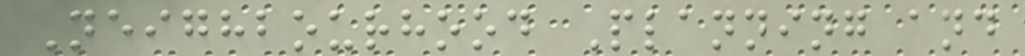Neighbourhood Planning and
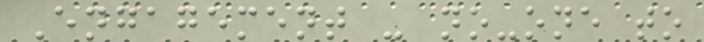Engagement - no-one to
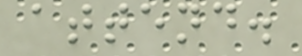attend.
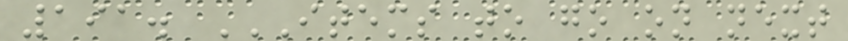191. ITEMS TO GO ON NEXT
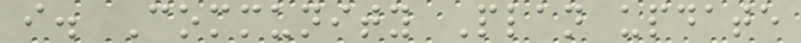i. Community Plan update
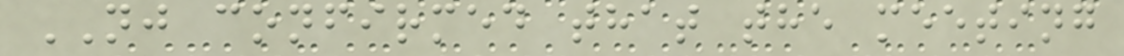NJ confirmed that the meeting
